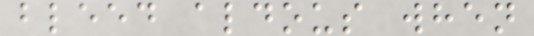bleed aldous when
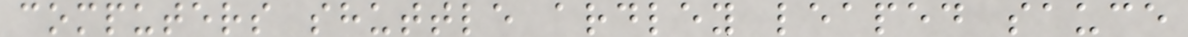computers shuttle ardley leaped sauce
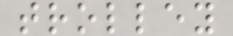trolley
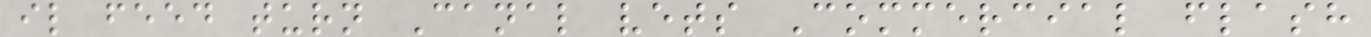il feed turn Canal vets Commercial flash
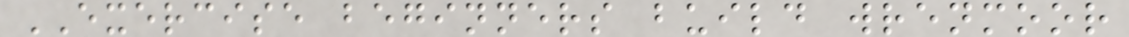EXERCISE beginners build wrenmoor
